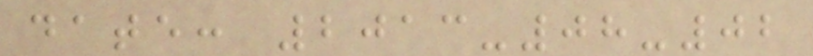date: 2013-08-02
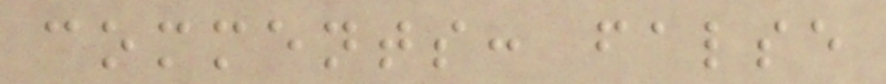comments: false
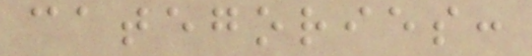categories:
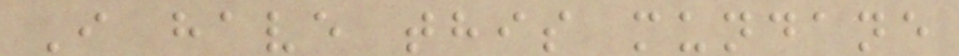I have this mundane
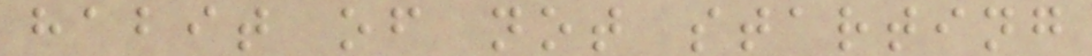habit of not starting
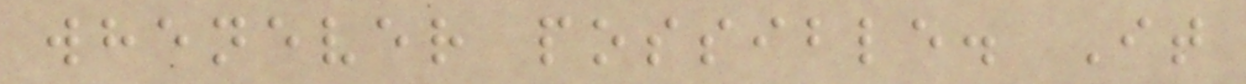whenever possible. It
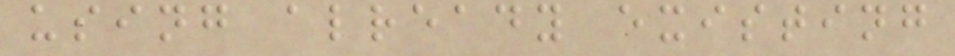using already existing
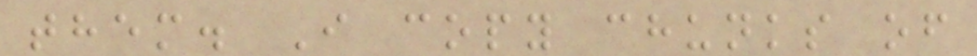them. I copy chunks of
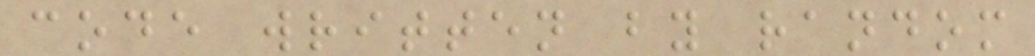code written by random
